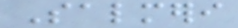Salmeri
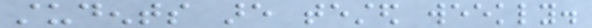students are tested weekly.
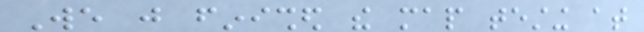We just finished the map testing at
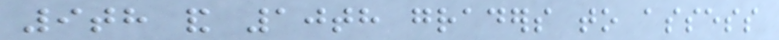9th and 10th graders to assess
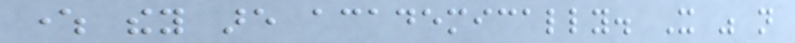where they are academically. It was not
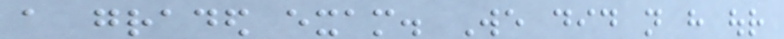a graded exam. We did not have our
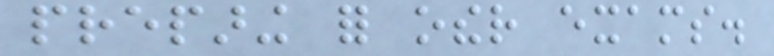preparing for other exams.
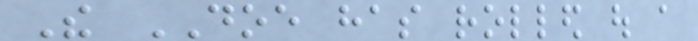The DOE has rolled out a
